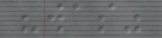"was"
